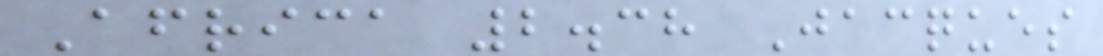Africa 2.38 Jacques
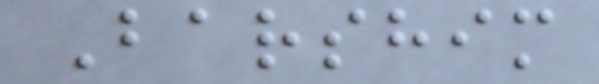Barshim
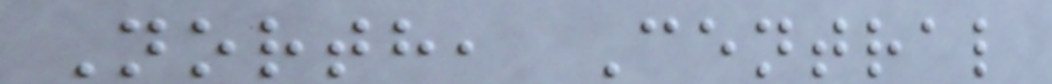North, Central
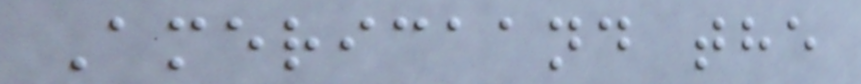Americaand the
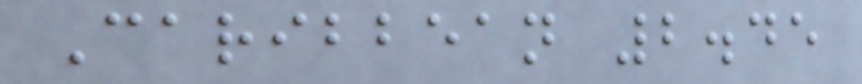Caribbean 2.45
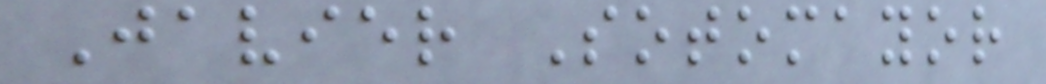Javier Sotomayor
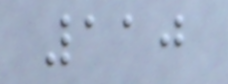110
